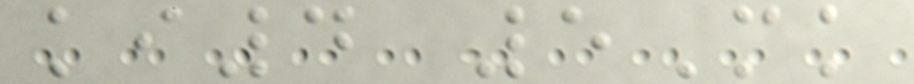ki4 5Mk
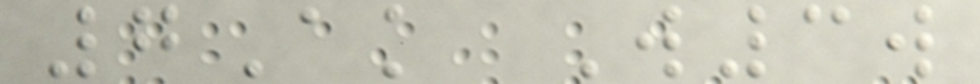7Ak W3w
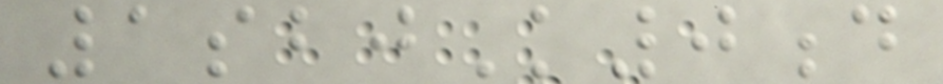1sbjK0d
